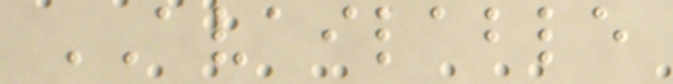AVAILABLE
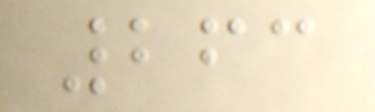263
